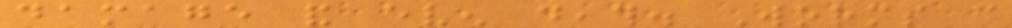damage and even death. Worms can
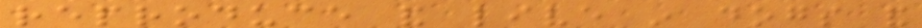reproduce and live in dogs and
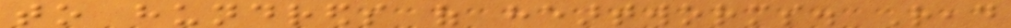to hundreds of heartworms. Read
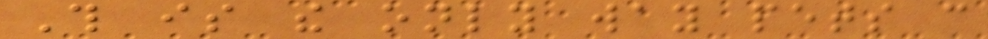This is the only way pets can
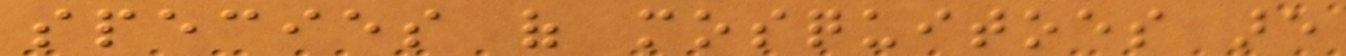species of mosquitoes are
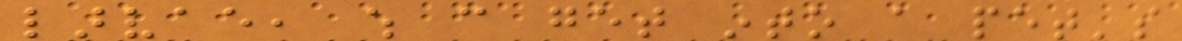larvae, which can get into a pet's
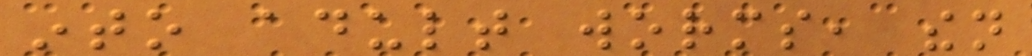into adult worms, then
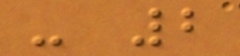- 2
